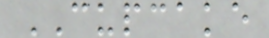CUPCAKE
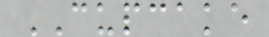CUPCAKE
